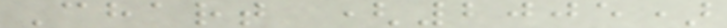Chart (2005)
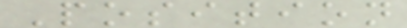Position
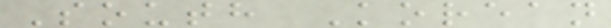South Korean
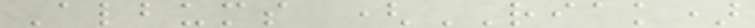Albums (RIAK)
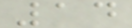14
